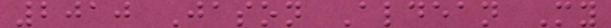2010 Jason Aldean My
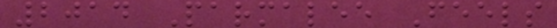2014 Parmalee Feels
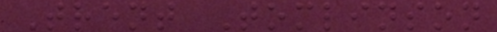Trent Tomlinson
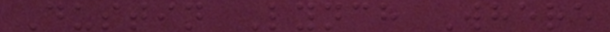Dustin Lynch Where
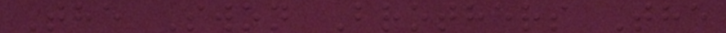The Swon Brothers The
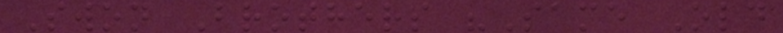Swon Brothers "Same Old
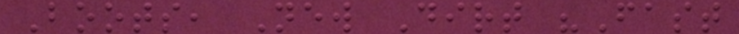Boots, New Dirt "Fast
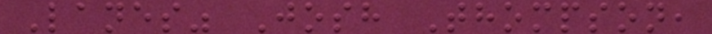Lanes" Josh Thompson,
